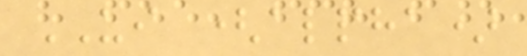UI (alpha)
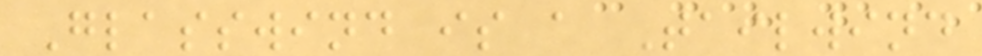Glasswind is a Tailwind
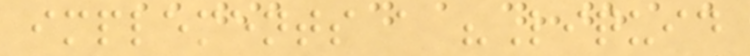implements a "Liquid
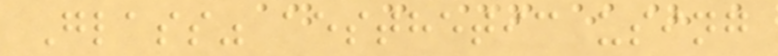Glass" aesthetic using
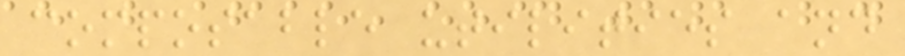composable utilities and
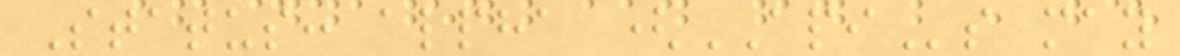Status: alpha (APIs may
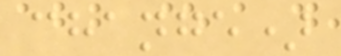change)
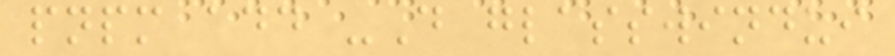pnpm add -D glasswindui
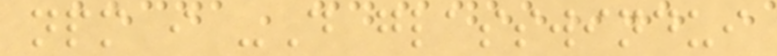npm i -D glasswindui
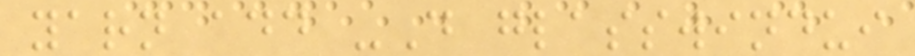yarn add -D glasswindui
